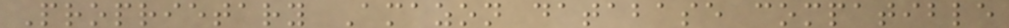Proprietary Amazon database compatible
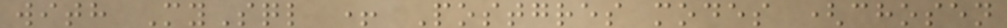with MySql + Postgres modes (chosen
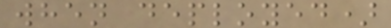when deployed)
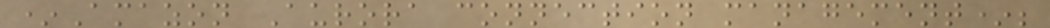*Amazon Aurora connection management*;
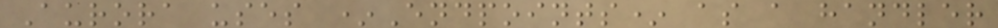Aurora uses *Endpoints* as a handler
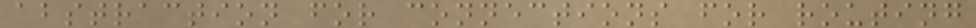abstraction for connections for routing
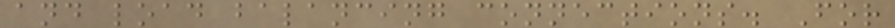and load balancing connections. For
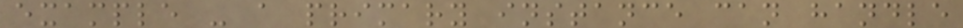example - a primary instance can handle
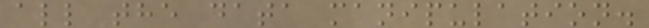all the data manipulation.
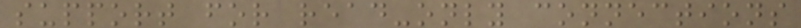support for read-only connections
